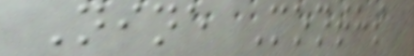Nine Months
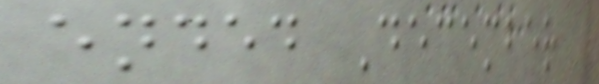ended December
